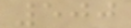500
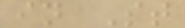in St
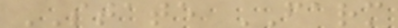STATE FARM
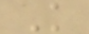K
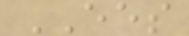EES
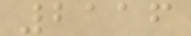2116
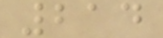214
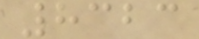8323
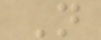N
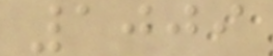1009
